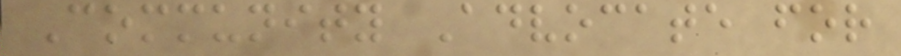Community Advocate for
